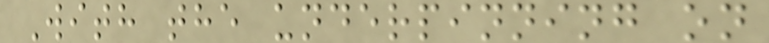With the underpinning on
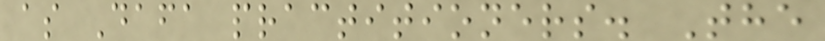as Dafa practitioners. The
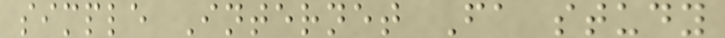simple Internet Fa study
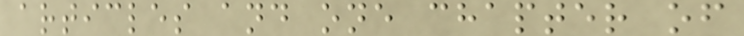articles and one chapter of
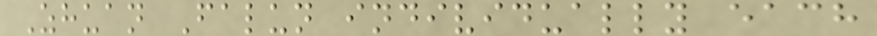Zhuan Falun individually each
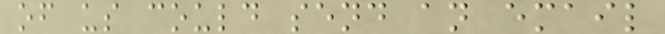of us could send an email
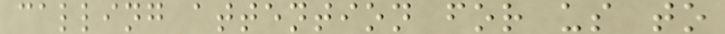calling attention for us to
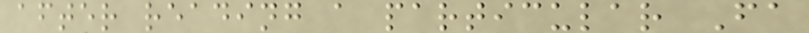after reading a particular Fa
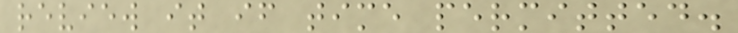review it if time permitted.
